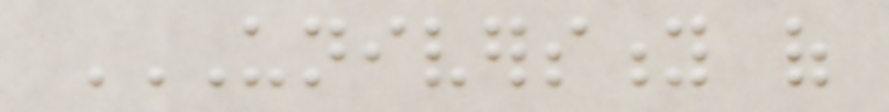UNIVERSITY OF
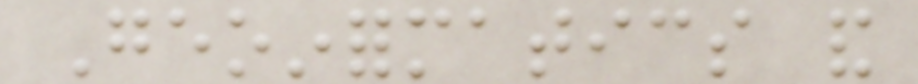Geoinformatics and
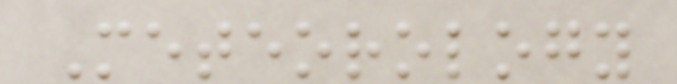Meteorology
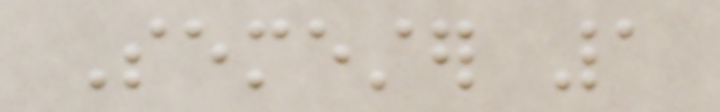Semester 1
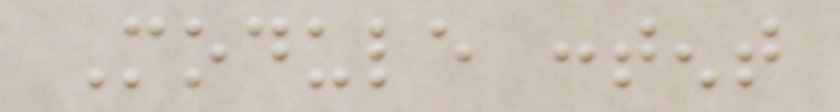Module content
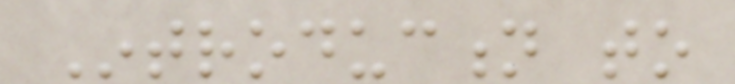Introduction to
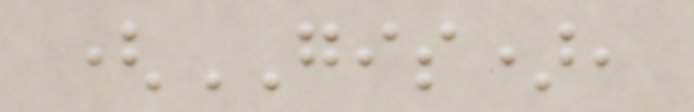(GIS),
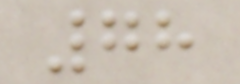78
